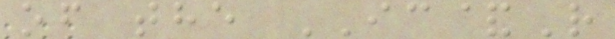of the IC&R
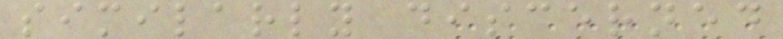similarly discerned
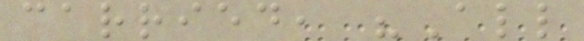carried, "All
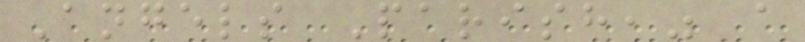Angels Parish," a
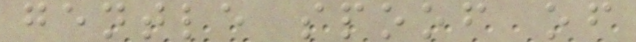gentle spoof of
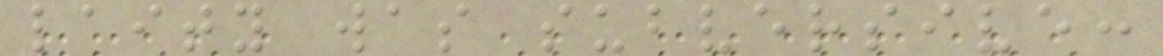laity was subversive:
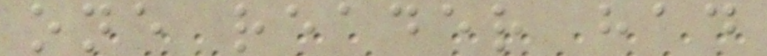one reader had
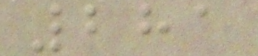281
